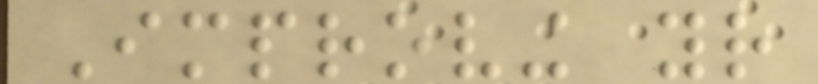Improving your
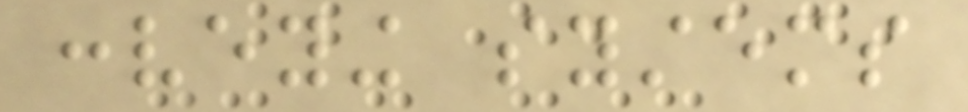conveying systems
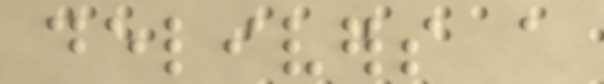delivers a
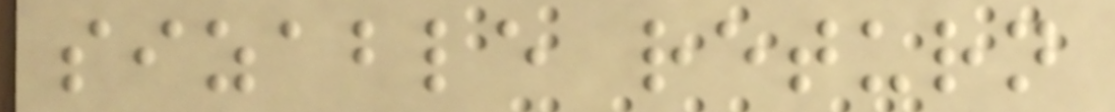sizable return
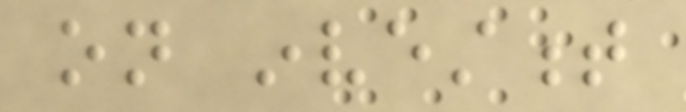on investment
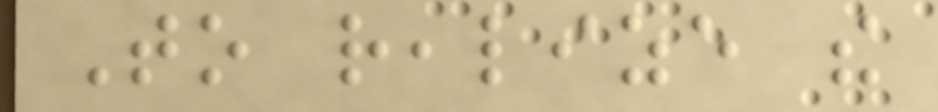To realize the
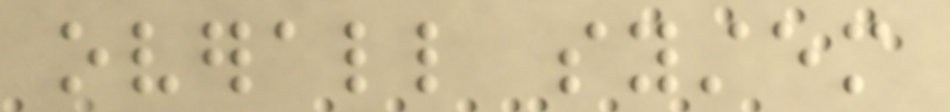overall system
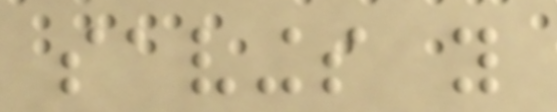savings you
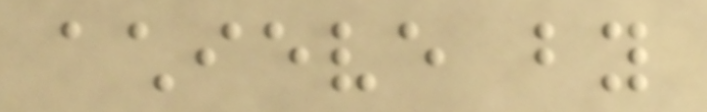achieve by
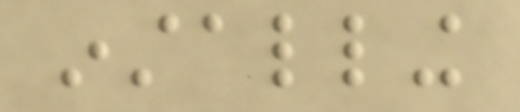installing
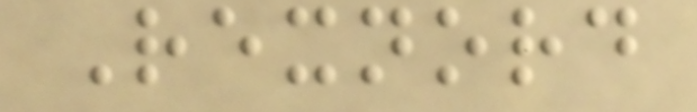Rexnord
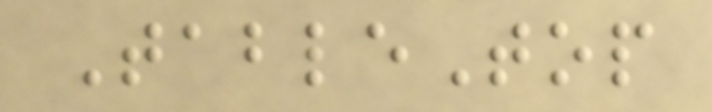TableTop
